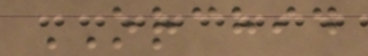ORCHID
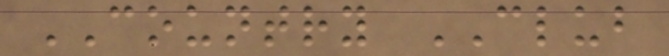COUNTRY CLUB
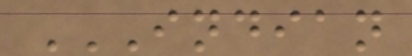INDIAN
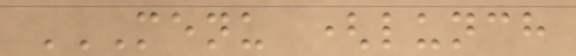MENU (LUNCH
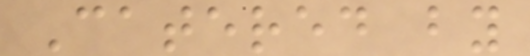Catered by
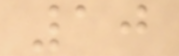10
